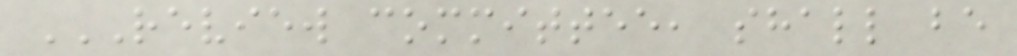REVIEW COMMITTEE, SHALL BE
